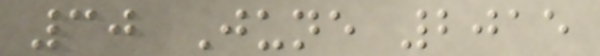30 June 2015
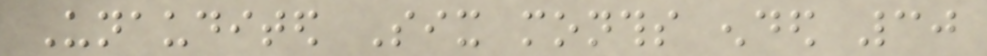Unaudited Six months ended 30
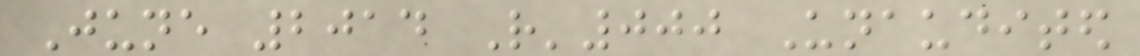June 2014 R'000 Unaudited
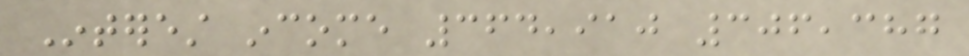Interest income 364,910 306,387
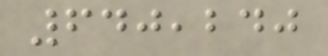640,240
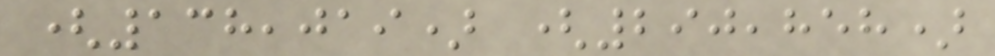(138,019) (290,858)
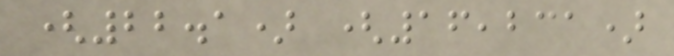(22.1) (16,231)
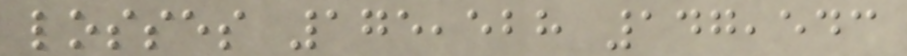losses 175,528 147,543
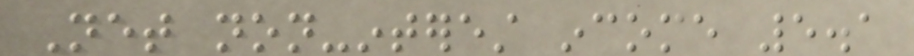Net non-interest income 5.1
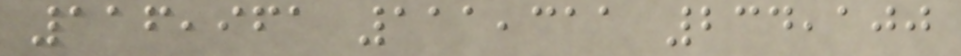116,961 111,311 234,100
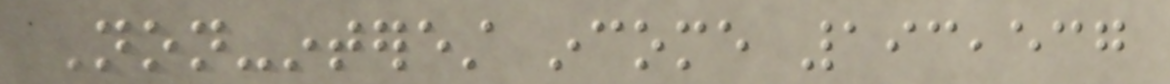Non-interest income 193,537
